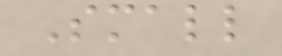Small
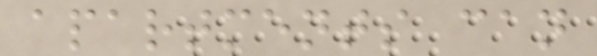apartments can
